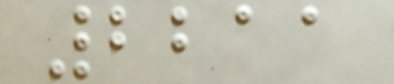2211
